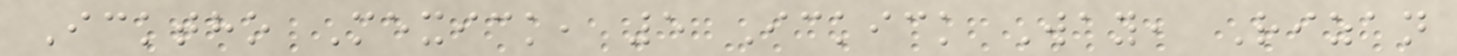Icktho Mexick, 5 Ickick Way, Rizan
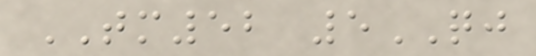TM52 5QJ
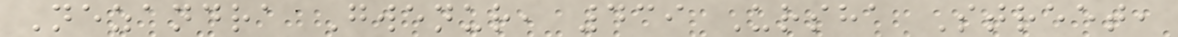Nezandra Gwenur, 439 Ursha Street,
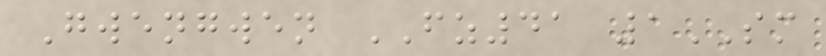Gwengwen FZ41 1SM
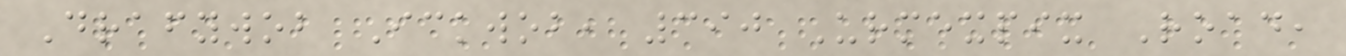Drafywob Ickwob, 390 Urmexpix Road,
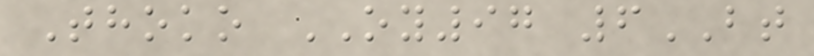Thoko OY97 6BT
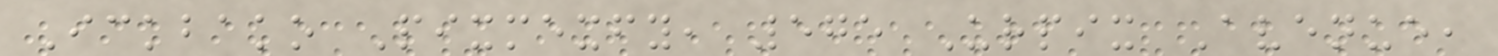Ickbako Pixmexfy, 575 Urpix Avenue,
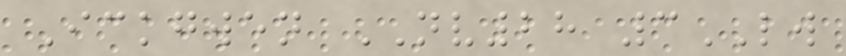Ickgwen NV28 3LW
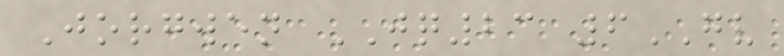Jorgwen JQ23 6GV
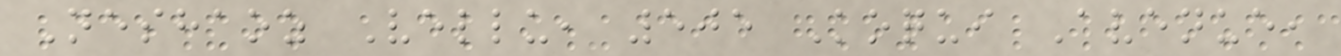Neshaoz Vellu, 505 Koqui Avenue,
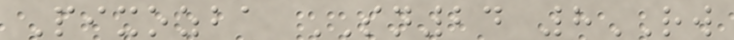Pixozba SN24 8RW
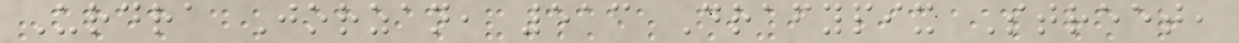Urdra Jorzan, 513 Drafypix Street,
